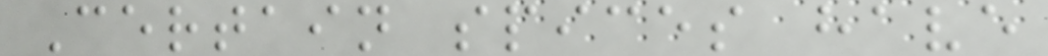Certain spices have
